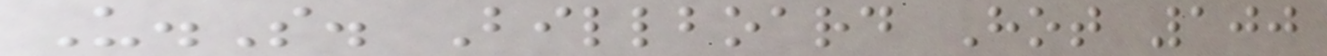U.S. Billboard Hot 100
